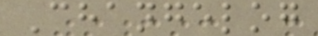Changelog
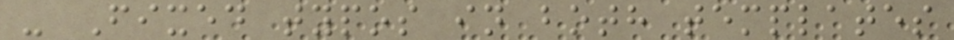- Fixed typos in both templates
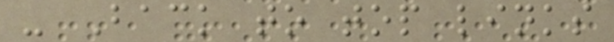- Back to top links
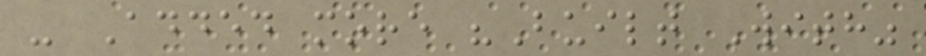- Added more "Built With"
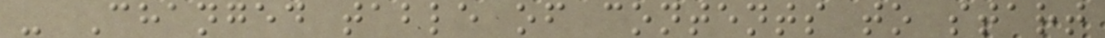- Changed table of contents to start
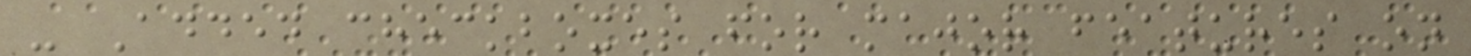- Added checkboxes for major features on
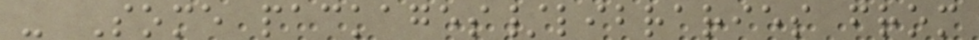- Some packages/libraries from
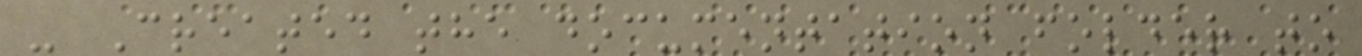- Created the documentation folder to
